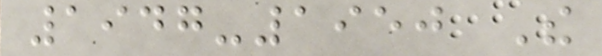1947-1950 The
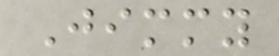Jimmy
